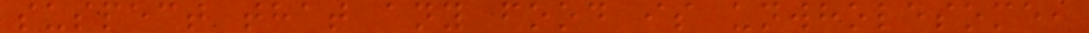suspect that any food is unwholesome,
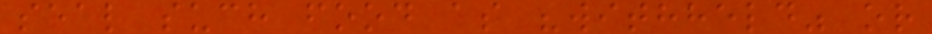seal such food as "withheld" or
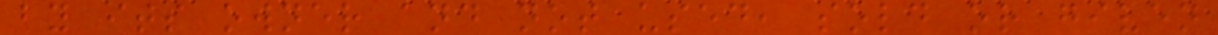by its owner and not used, sold or given
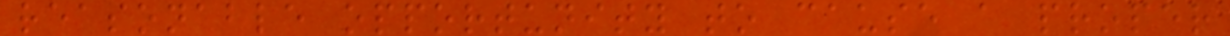reasonable opportunity to cause a proper
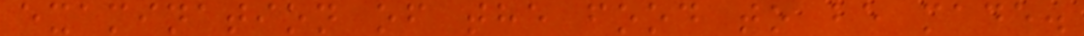examination of the food to be made.
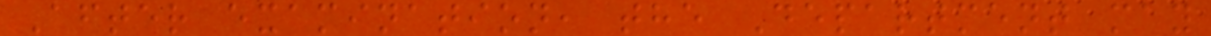After examination, the Department may
